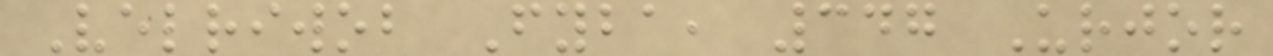Velriwob Fyba, 347 Urjor
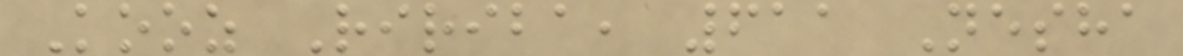Kooz Ririba, 611 Nesha
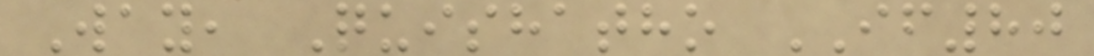Way, Quishatho IF80
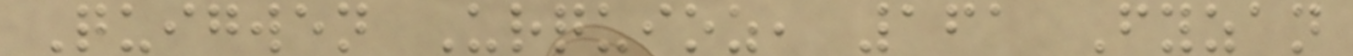Quigwen Urquioz, 161 Fyzan
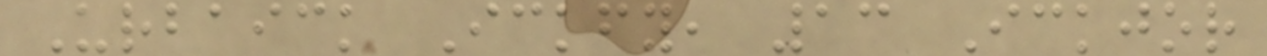Urbaick Ickfy, 13 Ickjor
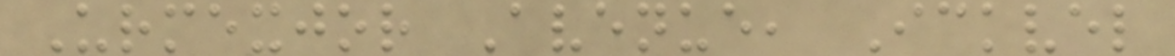Urmexjor Avenue, Ickvel
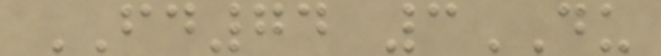FD74 3DU
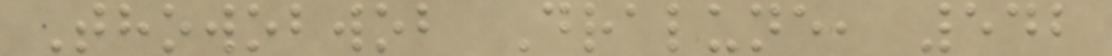Thowobwob Dralune, 542
